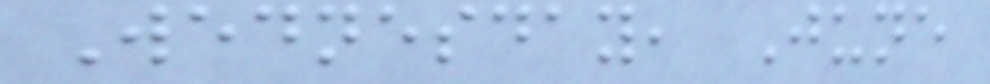Wednesday, June
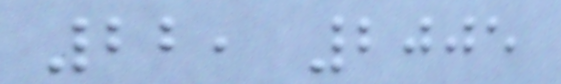22, 2005
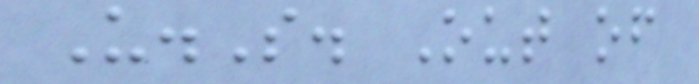U.S. Out of
